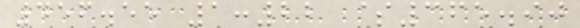456.55 1:22 $365.90
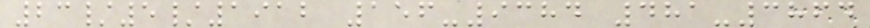23/5/1912 156-9384 481-3864
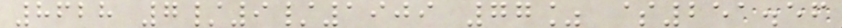8628 7/9/1909 77% $251.56
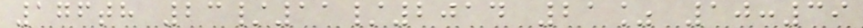176th 23/11/2014 21% 10:39
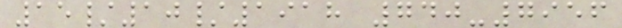15/10/1918 740-7956
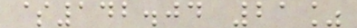$142.04 21%
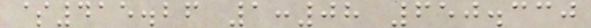$415.26 1:08 650.330
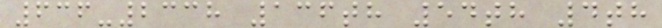636-2338 136th 54th 4th
